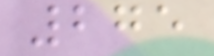275
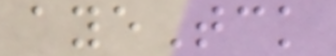ayeTck
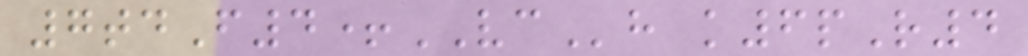7tdF4+VCh k6pR4
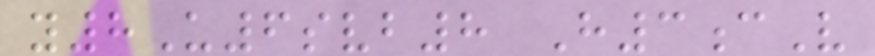y8U6svb8 H3cV
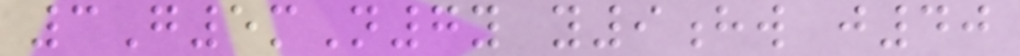3G5mN7y y9hw j40
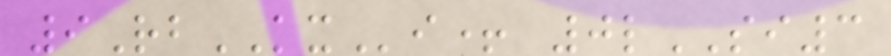9RbKXi+ 0lSI3
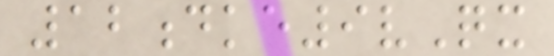12dke9vQx
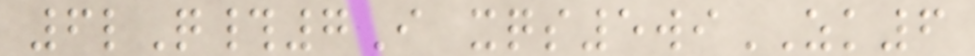6lQ#7I xqs5wiZK6
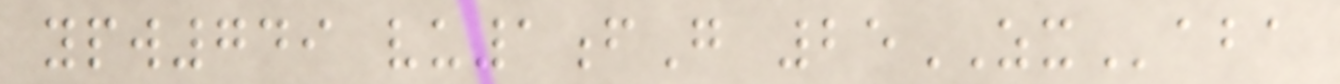ypw749 vu1fG 25ZXaba
